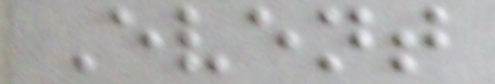Event
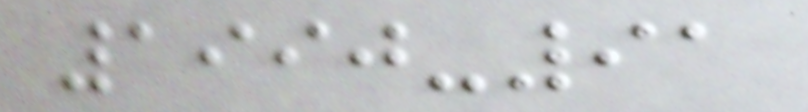1990-91
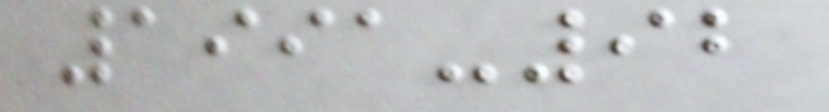1991-92
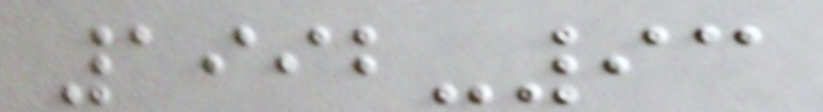1992-93
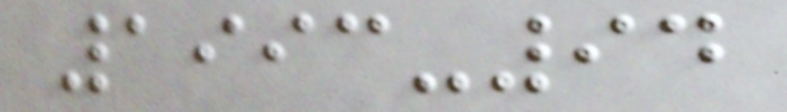1993-94
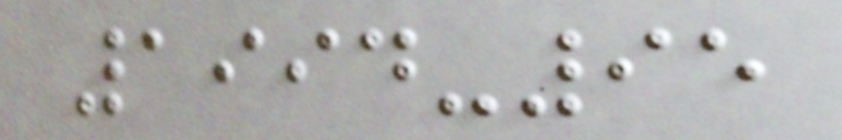1994-95
